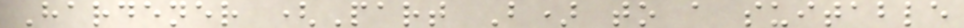Hardener (Part B) to a suitable
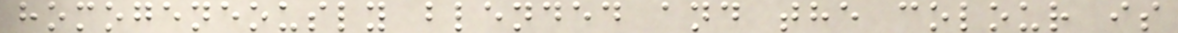homogeneously blended and the colour is
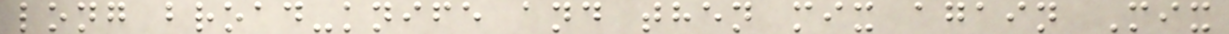long broad-knife and then mix again Mix
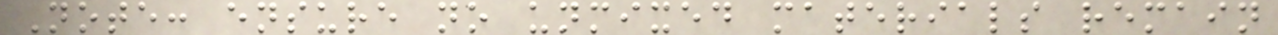Note: ensure no unmixed materials remain
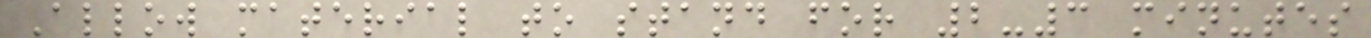Allow material to stand for 2-3 minutes
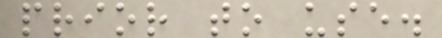prior to use.
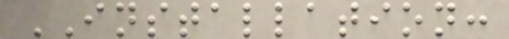INSTALLATION:
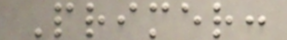Primer:
